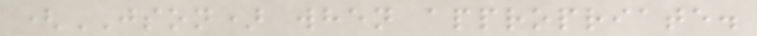(JSON) when appropriate.
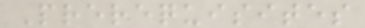Prerequisites
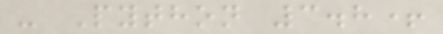- Python 3.8+
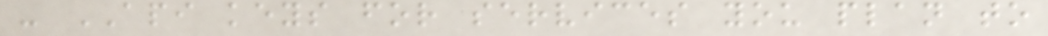- API keys for services you plan to
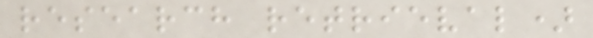research retrieval)
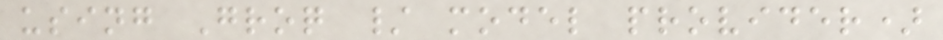using Groq / model provider)
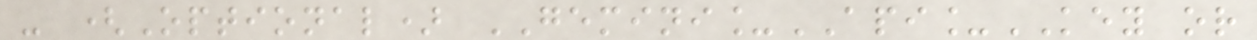- (Optional) GEMINI_API_KEY or
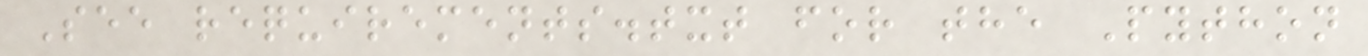See requirements.txt for the Python
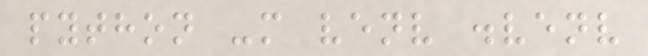python -m venv .venv
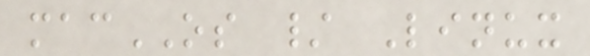macOS / Linux
